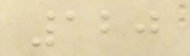120
